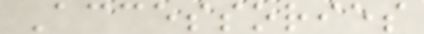Accessories
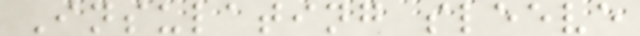Insulating sleeve
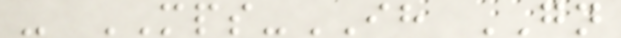- MPS-IH GN
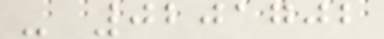- 0201702
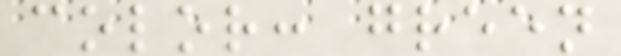color: green
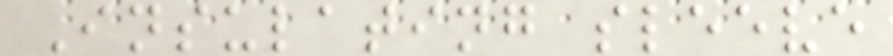Insulating sleeve
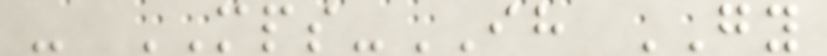- MPS-IH GY
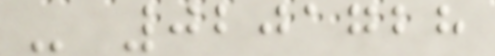- 0201728
